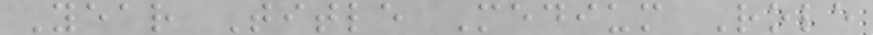Year Title Medium Role
